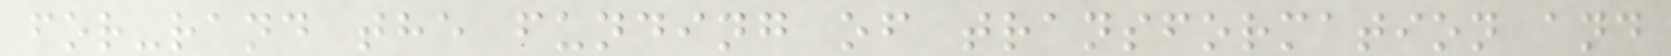for-rand the funding of transformation and
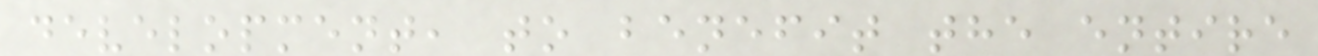development, to benefit the entire
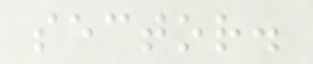sector.
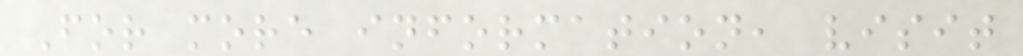For more information, visit
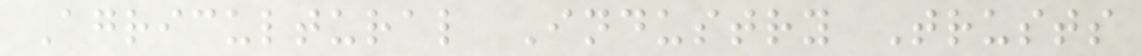Agricultural Industry Trusts
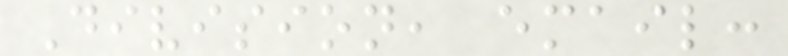Division, email:
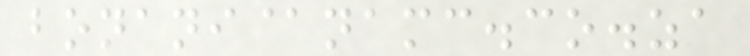bonani@namc.co.za
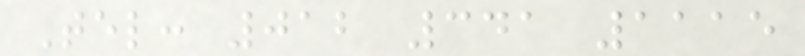Tel: 012 341 1115
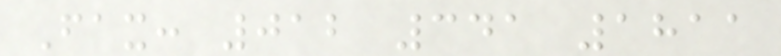Fax: 012 341 1811
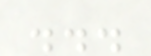...
